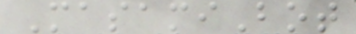MasamiBot
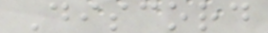Discord
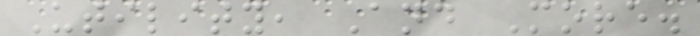Utility, And More.
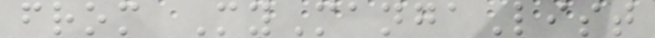from MyMangaList
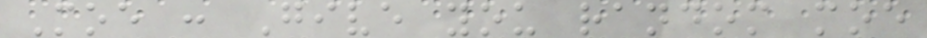Moe : Give you random moe
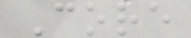Core
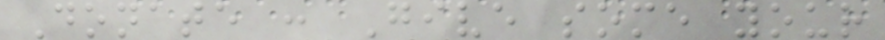Donate : Give some your
